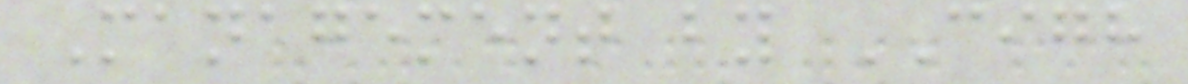Management by CIGH
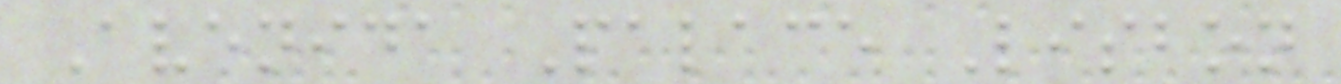Avenida Palace Lisbon
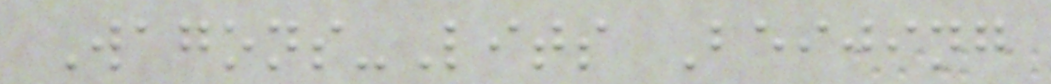Wagons-Lits Beijing
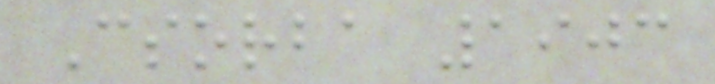Csorba 1903
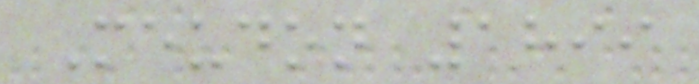Meudon 1899
